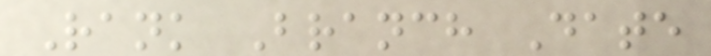Rank Branch Date
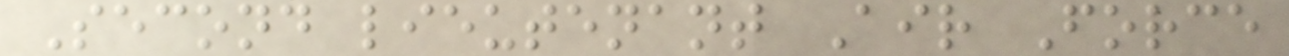Second lieutenant Air Force
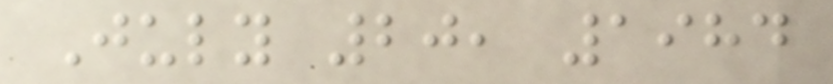July 20, 1984
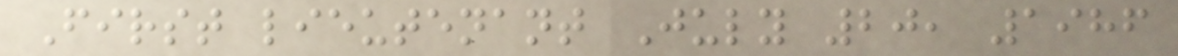First lieutenant July 20, 1986
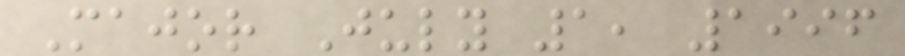Major July 1, 1996
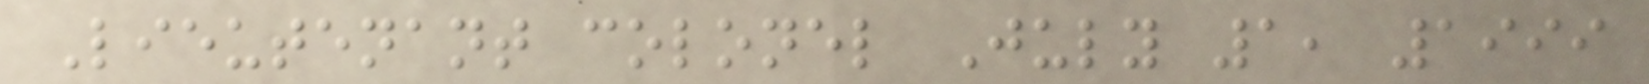Lieutenant colonel July 1, 1999
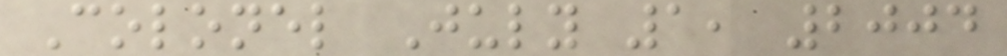Colonel July 1, 2004
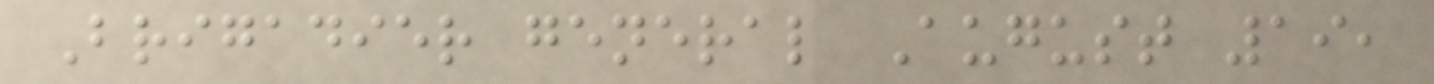Brigadier general August 19,
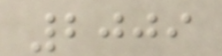2009
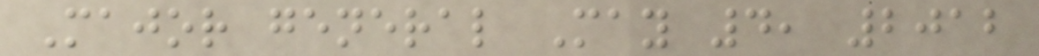Major general May 4, 2012
